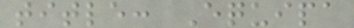title: Equipa
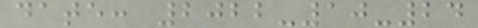date: 2022-10-24
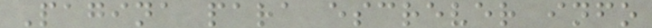Pagina para escrever info
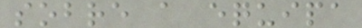sobre a equipa
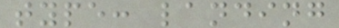type: landing
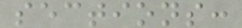sections:
